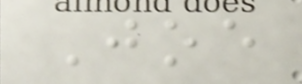Joe
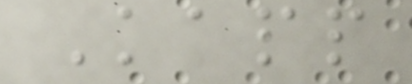Kapp
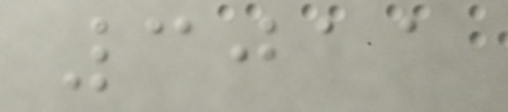3011
